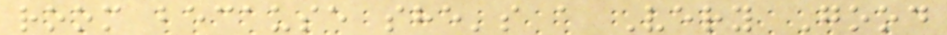room because she's a Very Good
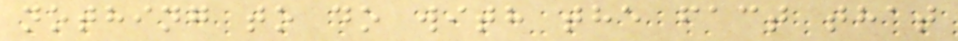nothing to do with the fact that
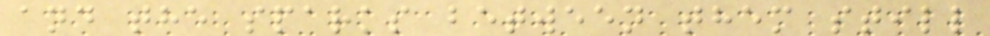and the sparks between them still
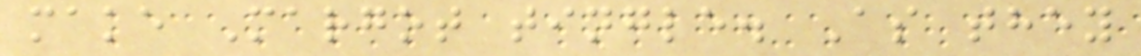make Margot tingle. As they
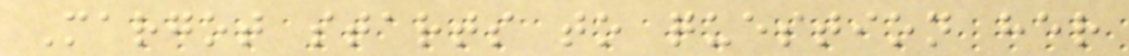Margot starts to question her
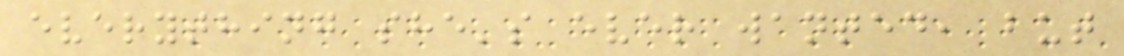everything she's ever wanted, but
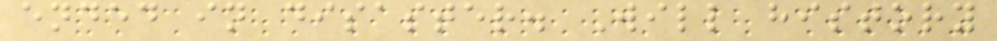ended in disaster. Will history
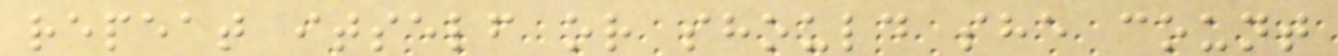repeat itself or should she count
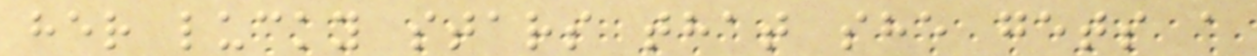her lucky stars that she gets a
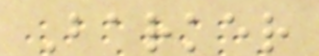Barker
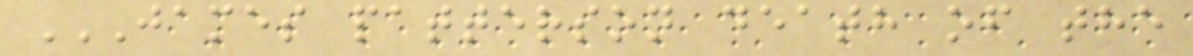JAMES PATTERSON DEATH OF THE
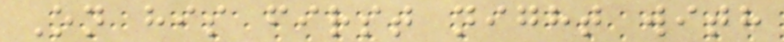On his first night with
